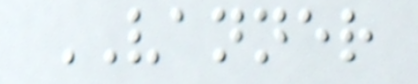VANNER
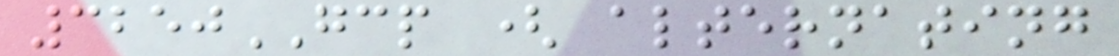3250GCP ( alternating
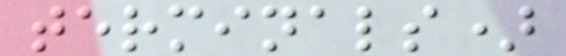terminals)
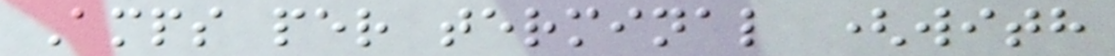Amps per terminal (with
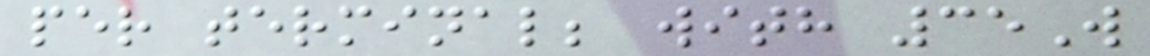per terminal; with 35W
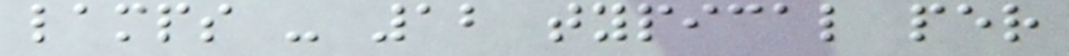lamps - 12 typical per
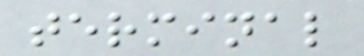terminal
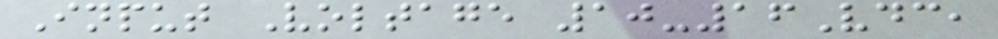Input Voltage 10-16Vdc,
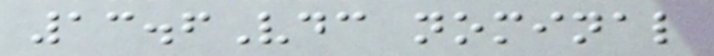13.6Vdc nominal
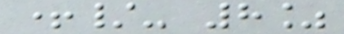+/- 8%
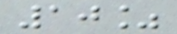10%
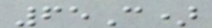65C)
